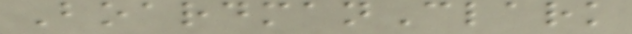BoardmanClark
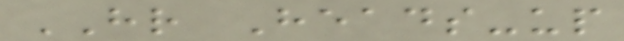HR Heads-up
